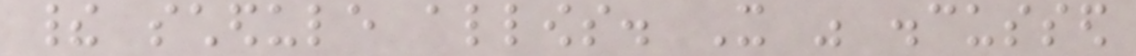their schedule allows. It was discussed
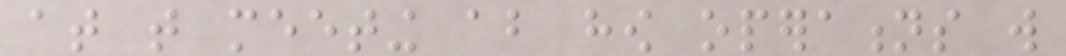at that meeting about how operations will
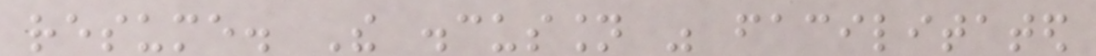resume. The discussion was facilitated
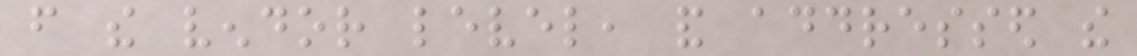from the vendor level, and addressed the
